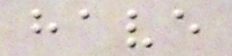have
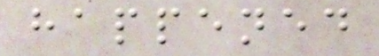happened
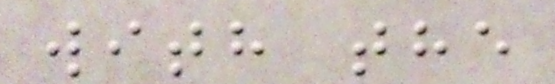with the
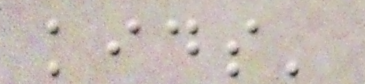kids'
